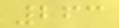263
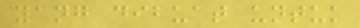yang dibuat untuk
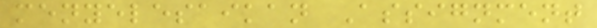menyelesaikan Assignment
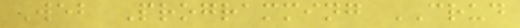Web Programming CRUD
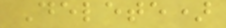Delete)
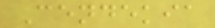Cendekia
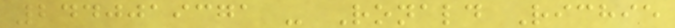2440019371 - Ronald Richie
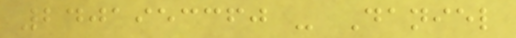2401953360 - Daniel
